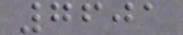7601
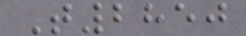T2850
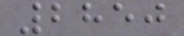2850
